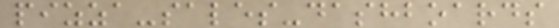pizza-sales-dashboards
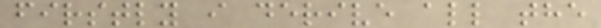firstly i derive all the
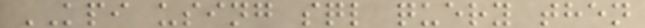KPI using sql query then
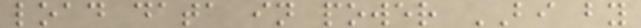load data in power BI by
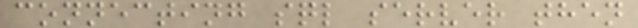connecting sql server then
